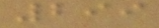299
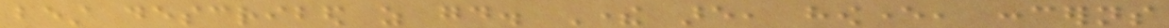best described as good. There are, however, concerns
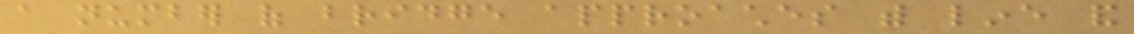a number of bridge approaches with line and
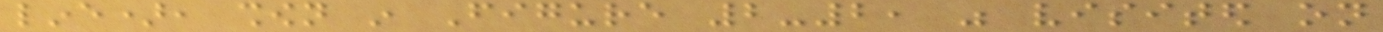line), shown in Figure 2-2, was visited on
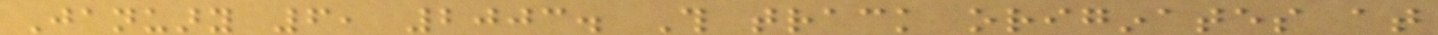January 6, 2003. This track originates at
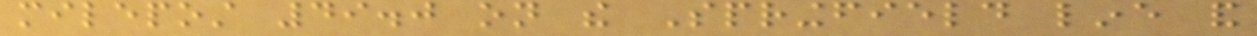milepost 49.0 on the Springfield line and
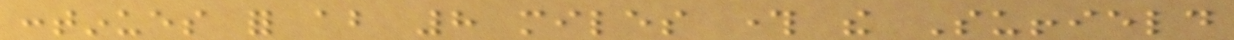continues for about 8 miles through the Suffield
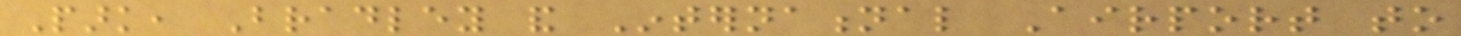Park, Bradley and International Airport to
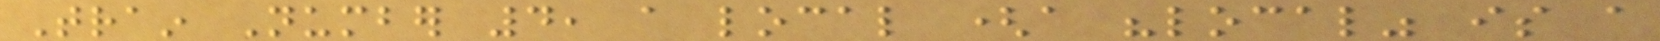Train Number 4, a local (a "local" is a
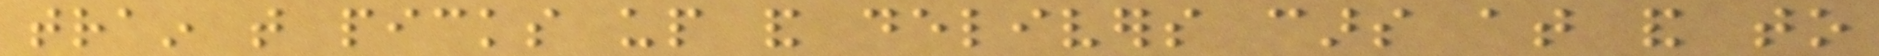train that picks up and delivers cars at and to
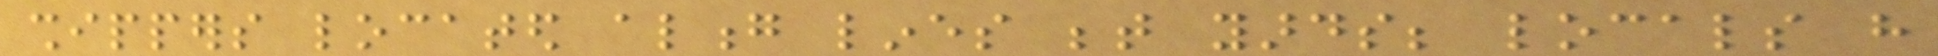shippers located along lines between yards; locals have
